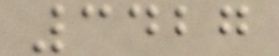3427
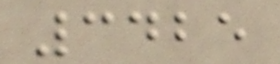3425
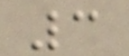3
